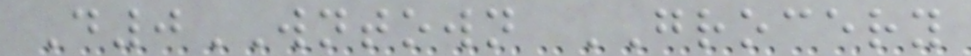D0WNTOWN GROCERY
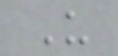U
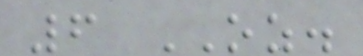6 OZ.
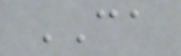CA
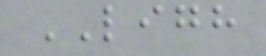LIGH
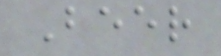Beer
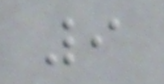9
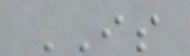IS
